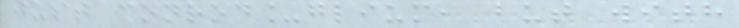just conrod_glium, but with
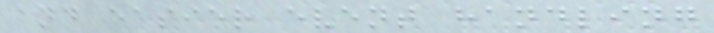and easier event handling
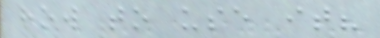how to use it?
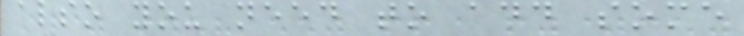also you need to add some
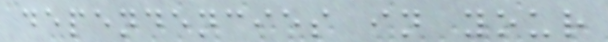dependencies in your
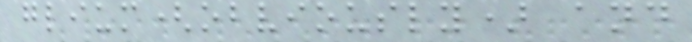glium(obviously) and
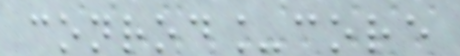conrod_core
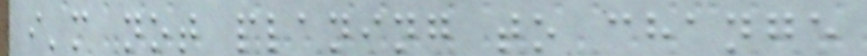i'm not planing to change
